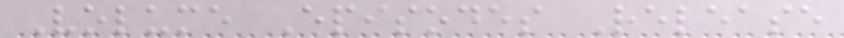Volume Episodes Release
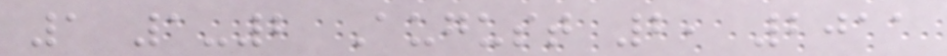1 1-2 August 2, 2011
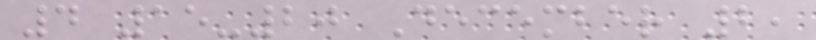4 15-20 December 2,
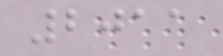2011
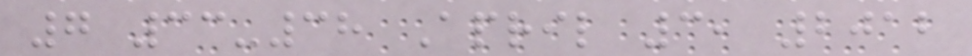7 33-38 April 3, 2012
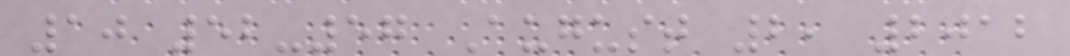10 52-57 August 2, 2012
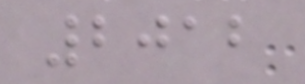2012
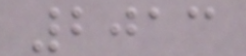2013
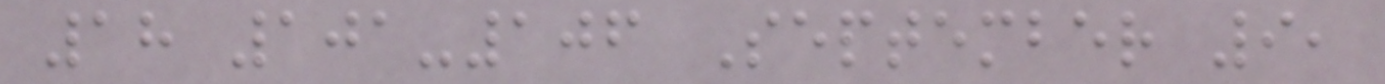18 101-106 September 9,
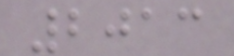2013
